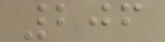206
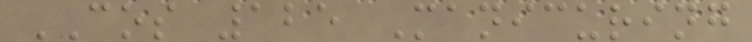COS 125 Manicuring
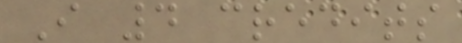I 4 credits
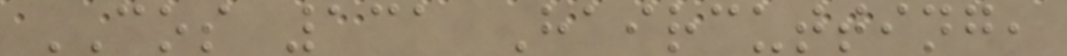COS 131 Haircutting,
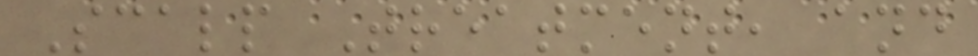Scalp Treatment, and
